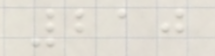210
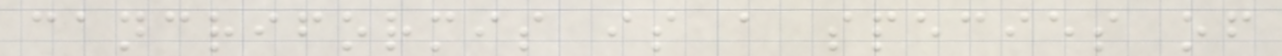cancriformis is a species of
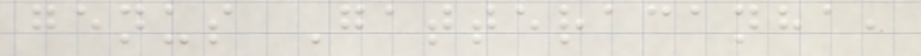genus Gatteracanha,
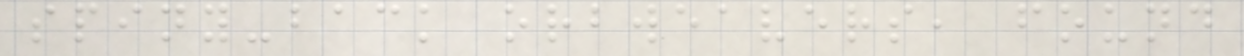spiny-back orbweavers, found
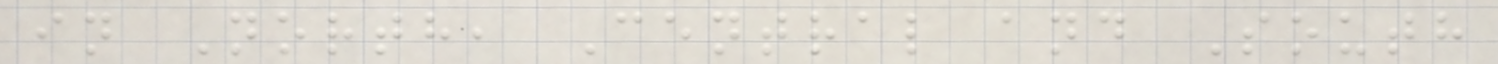in North, Central and South
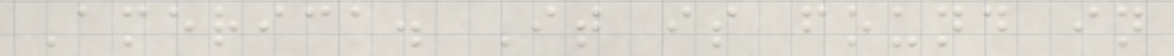America. It is found in
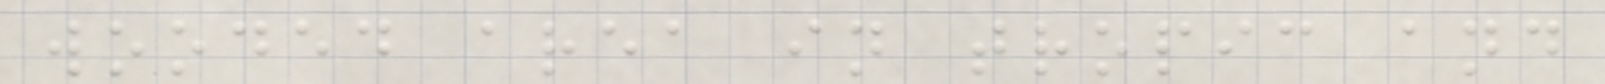wooded area in tropic and
